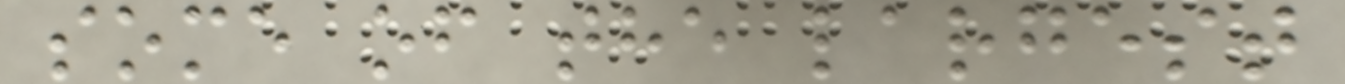some of the largest
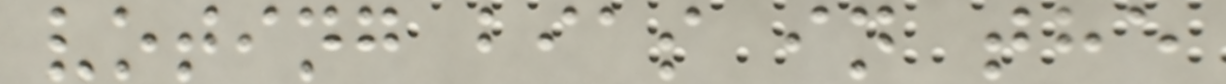voting bias in the
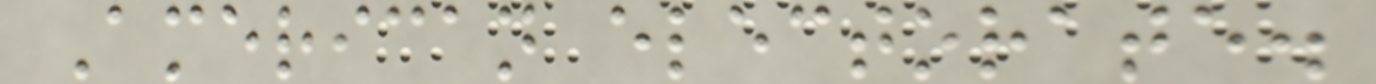American electorate.
